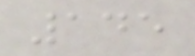145
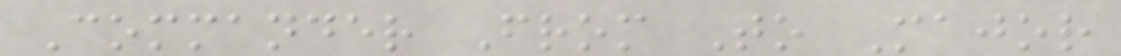Commander From To Major
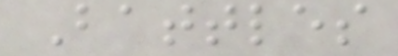Battles
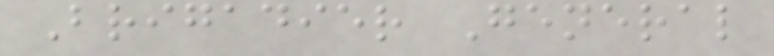Brigadier General
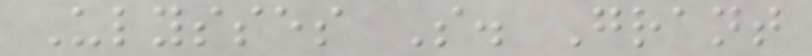Ulysses S. Grant
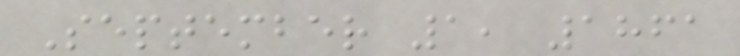September 1, 1861
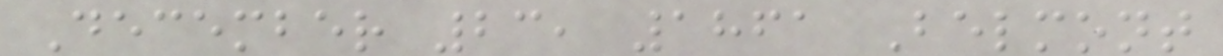December 23, 1861 Belmont
